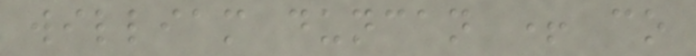william duncan + co
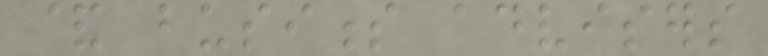& business advisers
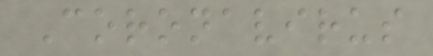Coronavirus
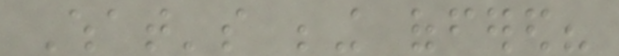What's being offered?
